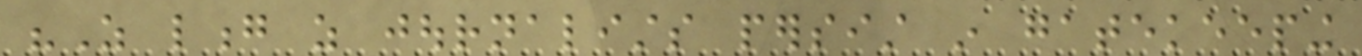"As long as journalists persist in gatekeeping
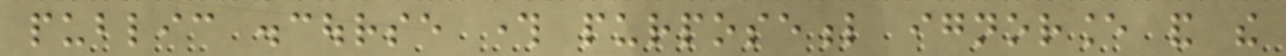public discourse through purposeful ignorance and the
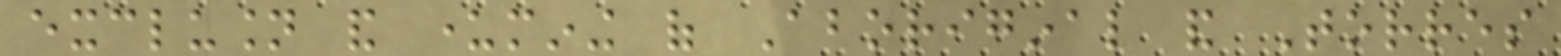exclusion and undermining of Aboriginal and Torres
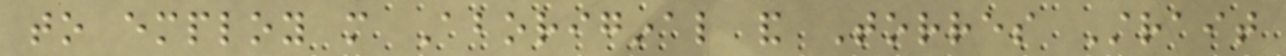to employ more Aboriginal and Torres Strait
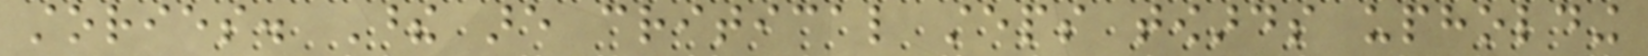stories. These are critical steps towards upholding
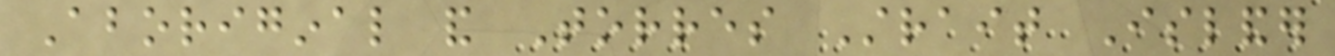Aboriginal and Torres Strait Islander
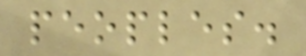peoples.
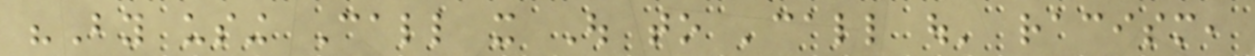"By using Call it Out to 'call out' racism,
